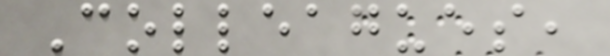Colleagues,
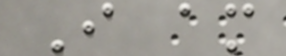I am
